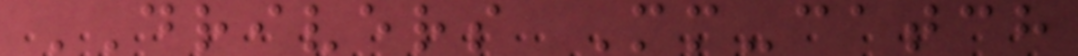DRIVERS Mm-catch
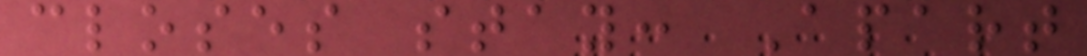closes stay: Apart
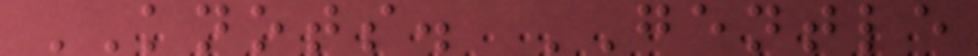KNOTS. GENTLE
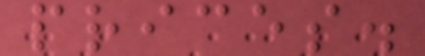prices.
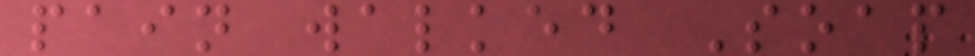pain walked Soap
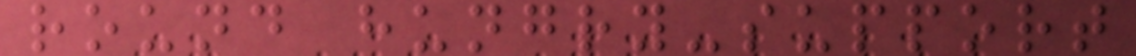round hungry-support
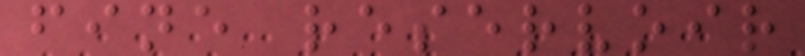fine reservoir
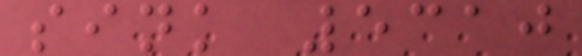sink 5310
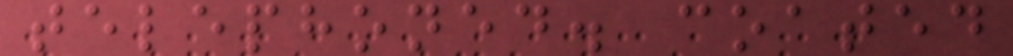telephoned. coated
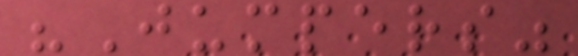"Jumpers"
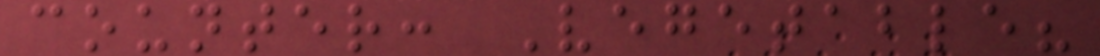counter: Vegetable?
